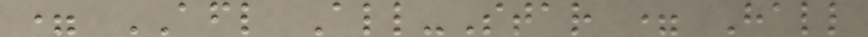= AFL All-Star = Hall
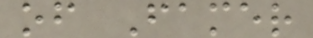of Famer
